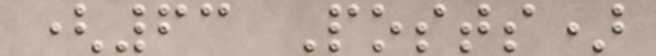(63 Posts)
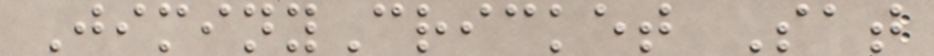JiminyCricket Sat
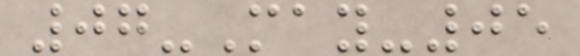07-May-05
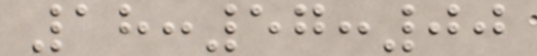18:57:00
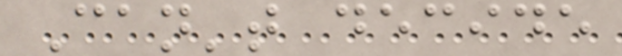Can't decide
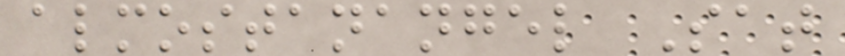almostanangel Sat
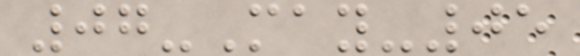07-May-05
